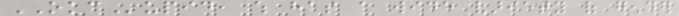OKCupid, which has a wide variety of gender
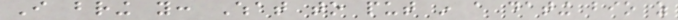I bring you: What to put in a dating bio as
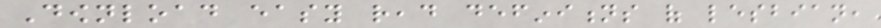Download easy read definitions of lesbian,
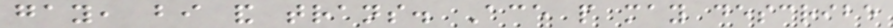gay, bi and trans. Ace people may describe
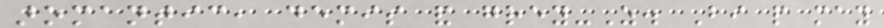aromantic, demis and grey-As. Bi people may
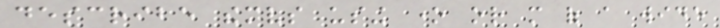describe themselves using one or more of a wide
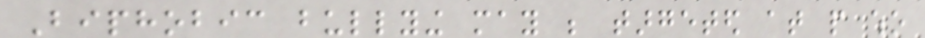Biphobic bullying may be targeted at people who
